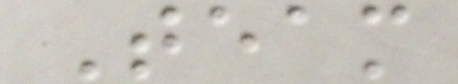Team
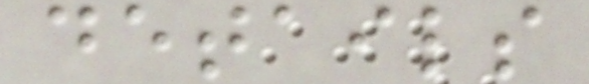details
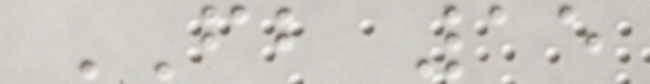FB 15
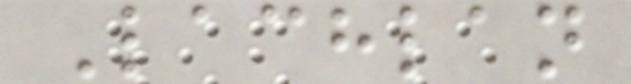Lachlan
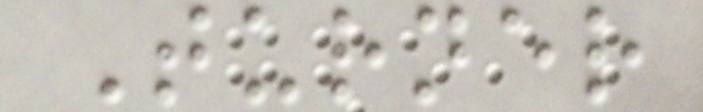Turner
